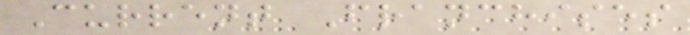Current Franchises
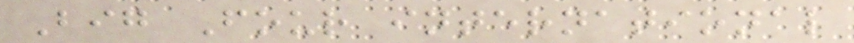Big Four international
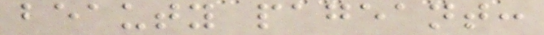beauty pageant:
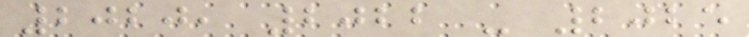2020, 2022 - 2025
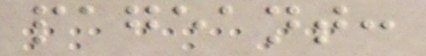pageant:
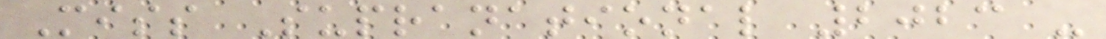Miss Supranational 2023 -
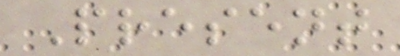Present
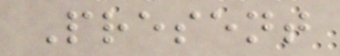Present
